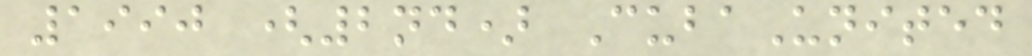1990 (2nd) CubaUnited
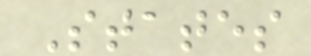States
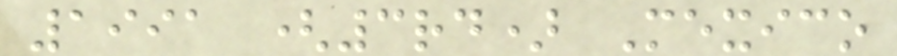1991 (3rd) Mexico
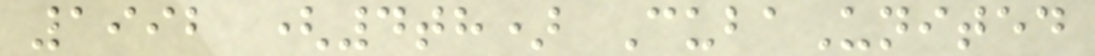1992 (4th) CubaUnited
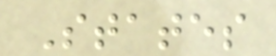States
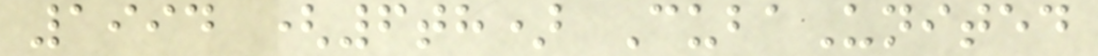1994 (6th) CubaUnited
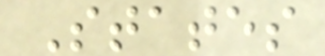States
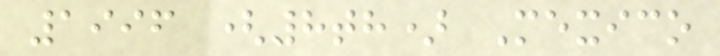1996 (8th) Mexico
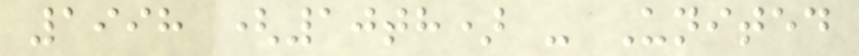1998 (10th) - United
